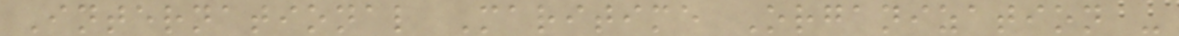International Maritime Organization -
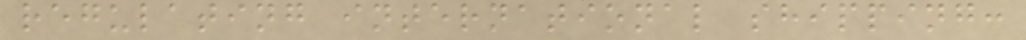regulating international shipping:
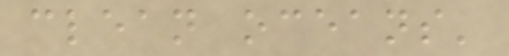clean oceans'
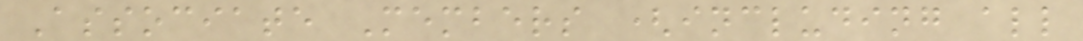Associate Members (including all
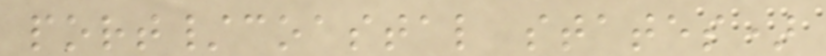port/coastal states)
